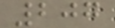207
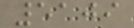5109
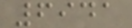6941
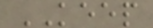KEEP
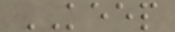KEEP
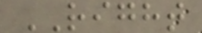RIGHT
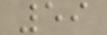59
